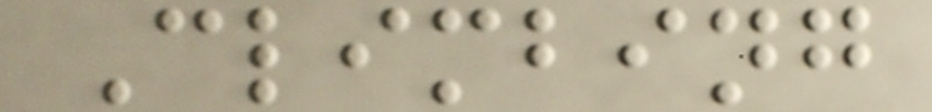Climbing
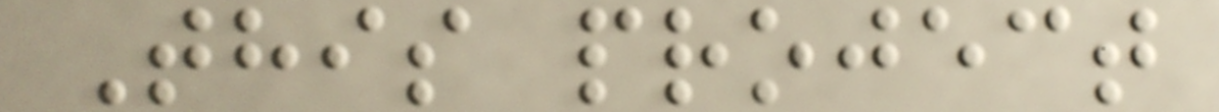This project
